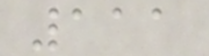111
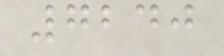7240
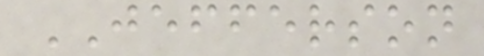JEFFERSON
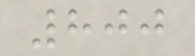800
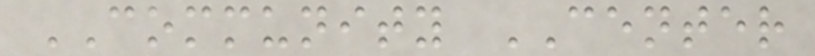COMMUNITY CENTER
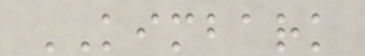KIMBARK
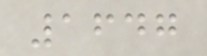1647
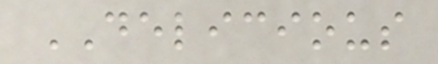DELICIOUS
